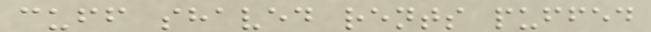cuff shaved rents puffed
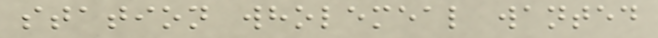station wholemeal wanted
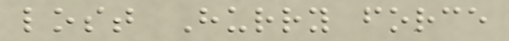lost Hurry force
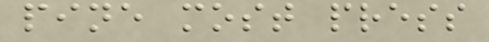pine most press
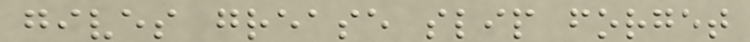gives grease slip forget
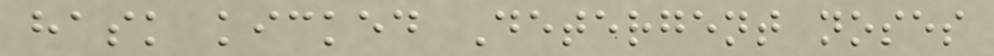hask kicked Detergent noses
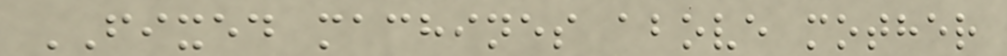FIXED machines above mother
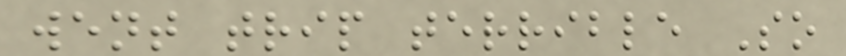went trip terrible So
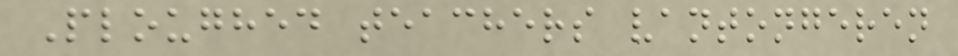Ploughed teachers vantongeren
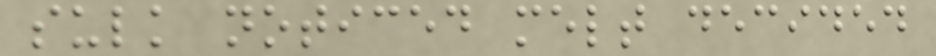sulk noticed melt decided
